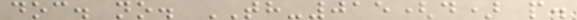doc. no. TH-015(d) p.
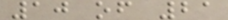10 of 21
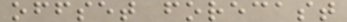offset forecast
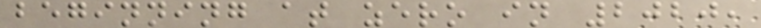beginning at zero in 2020,
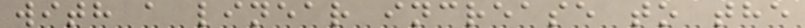with a linear increase to the
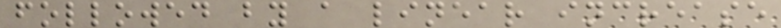followed by a linear increase
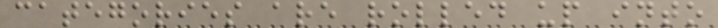categories are rolled up into
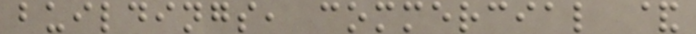buildings, commercial &
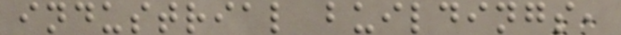industrial buildings,
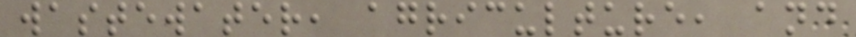wastewater, agriculture, and
